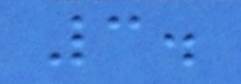3.
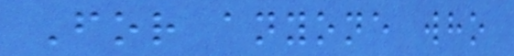For anyone who
